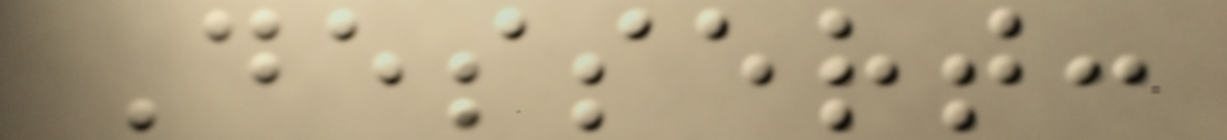Dessert:
